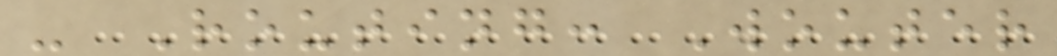- Routing: Wouter
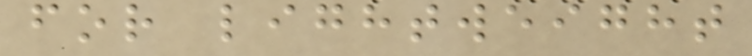for lightweight
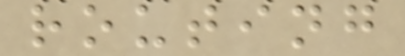routing
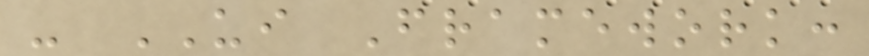- UI Framework:
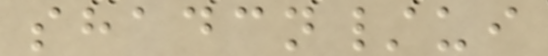shadcn/ui
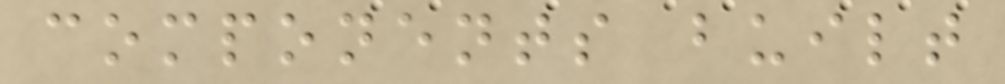components built
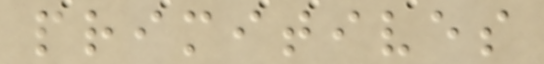primitives
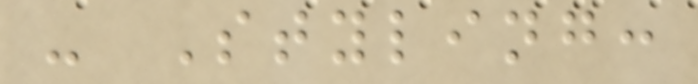- Styling:
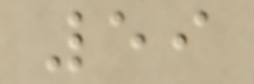59
